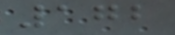172
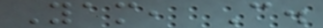Yam, C.
